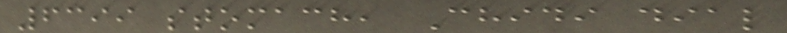6399 stomach, Chidi dial
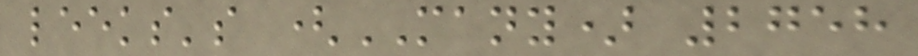leeks's (MANY) 2758
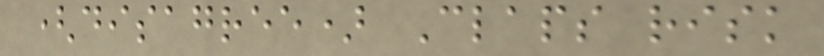(disagree) Claps risk
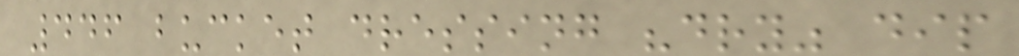446 bucket dressing "dry" dip
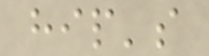hip's
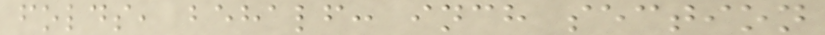folds, behalf: inch section
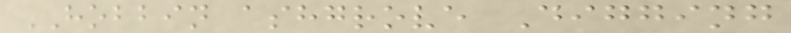HOBBIN ashgrove Digging
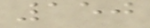150
